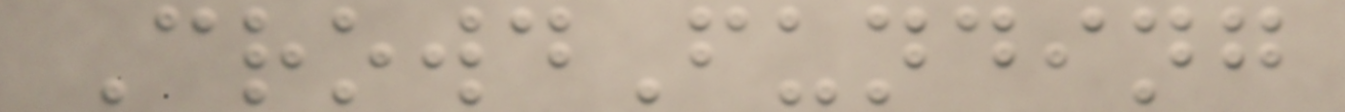CrowdFunding
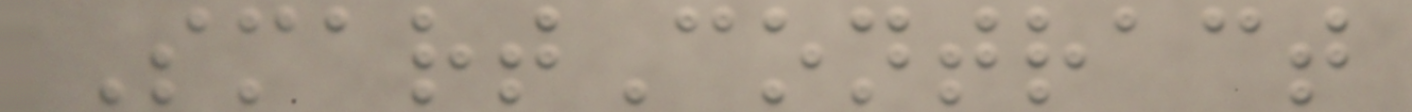SmartContract
